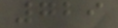729
